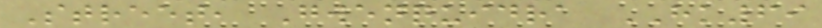Street, Gwenquidra HK69
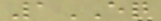1EQ
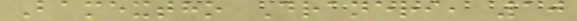Bamextho Draneri, 10
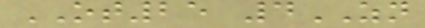OT25 4ZN
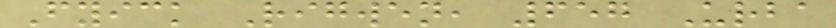Fyick Rigwen, 657 Urba
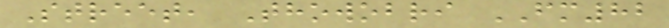Street, Thowobri FM82
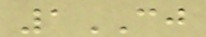1CJ
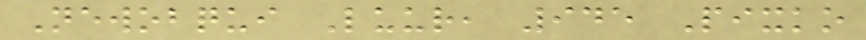Newobqui Luur, 945 Pixko
